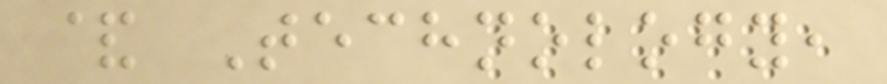& Technology,
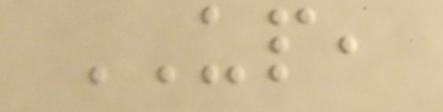UP,
